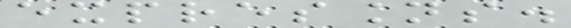expressions.
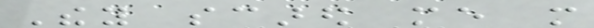They scared me more
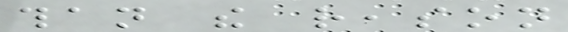than the reason
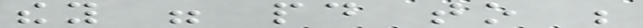they were paid to be
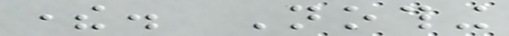there. Nothing
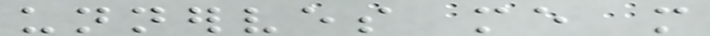unnerves me more
